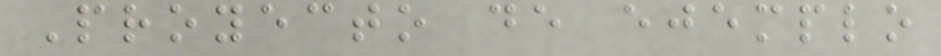Proyecto de ejemplo
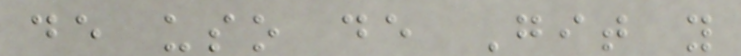de uso de Git y
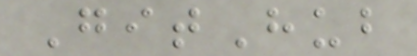GitHub
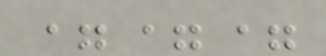===
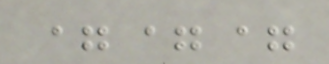===
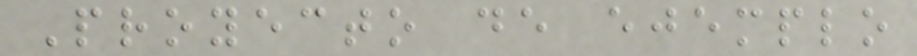Proyecto de ejemplo
